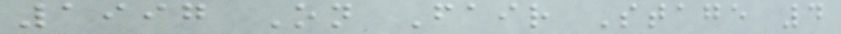1997 On Fair Stage 4
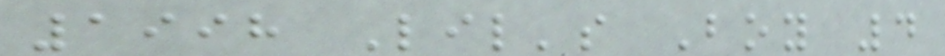1998 Lil's Boy 4
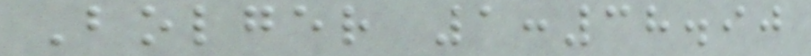Bolger 1:38.90
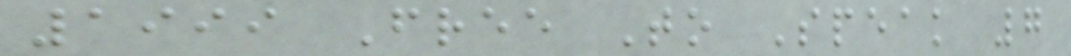1999 Free To Speak 7
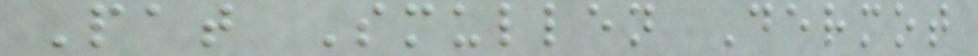Pat Smullen Dermot
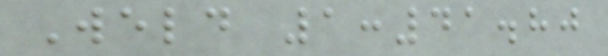Weld 1:41.80
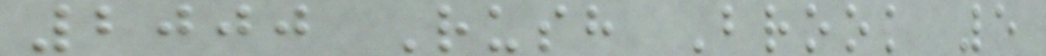2000 Rush Brook 5
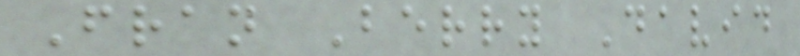Fran Berry David
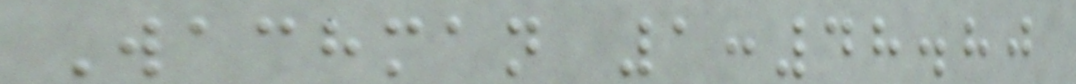Wachman 1:48.80
